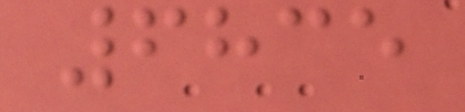6835
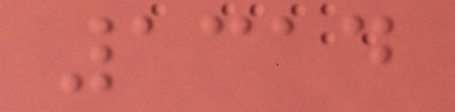1314
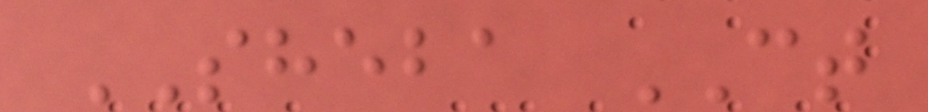SHEBA CT
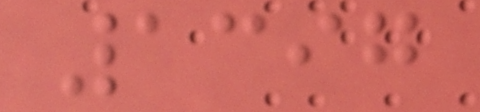1397
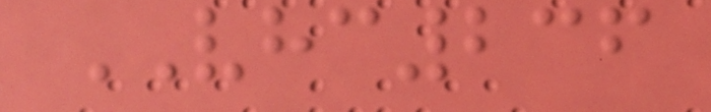VHC236
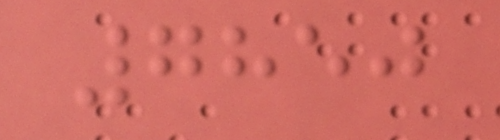7850
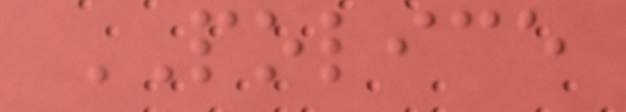POLICE
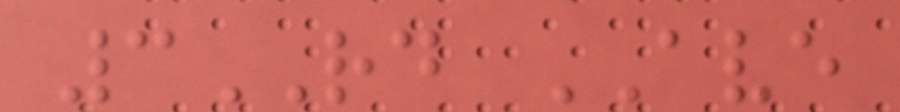3RD AVE
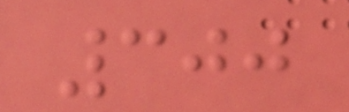300
